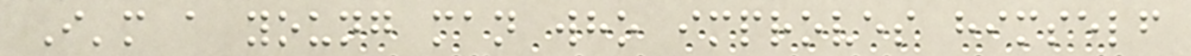I'm a young man who improves himself
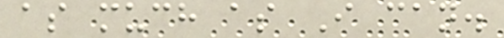as much as I can.
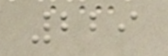229
